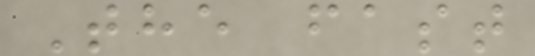The fast
